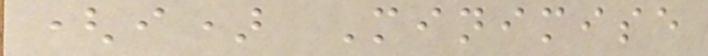(i) Minimise
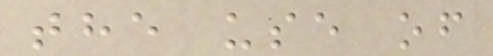the use of
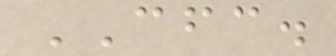CFC.
